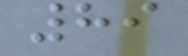89
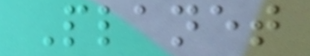Planet
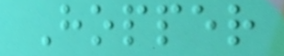Hopper
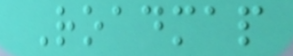Roadmap
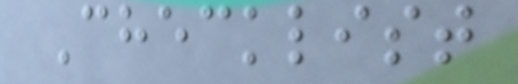Checklist
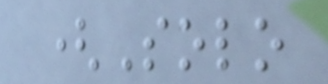(Solo
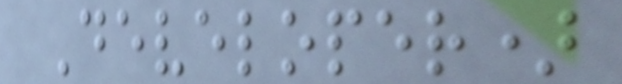Developer)
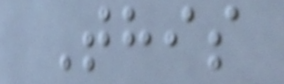This
